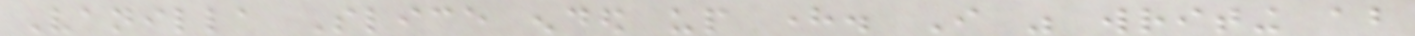Vanilla Slice ended up here. I was writing about
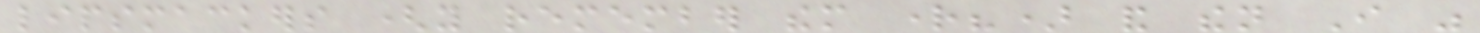lipsmackers (you remember them right?) and then I was
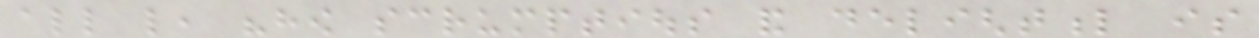all like, "how scrumptious and delightful is
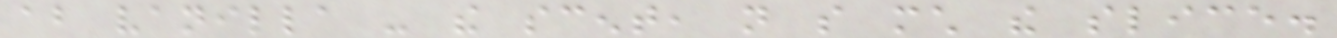about vanilla - the scent, not so much the slice.
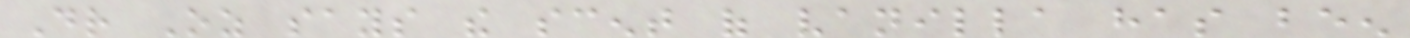Dr Oz says the scent of vanilla has been
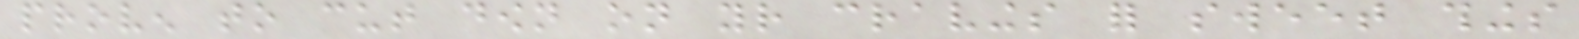proven to cut down on your cravings for sweet things
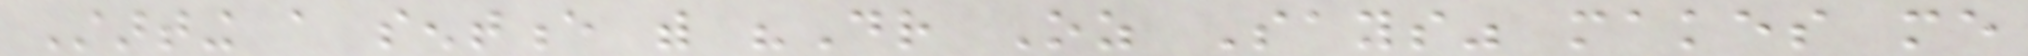Starting a sentence with "Dr Oz Says" makes me
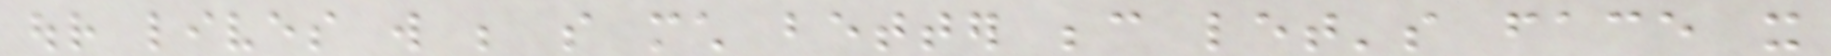our lives will be so much better because let's face it
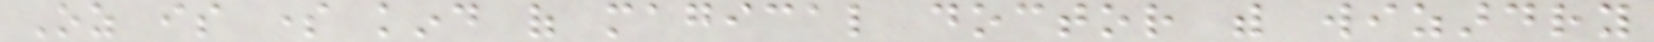Oz is some kind of magical doctor with wizardry
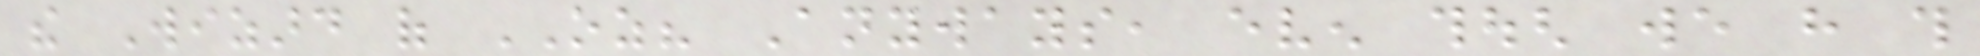the Wizard of OZ? Anyways, even though we have this
